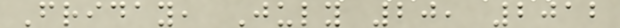Friday, July 20, 2012
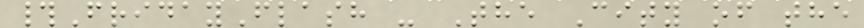#FridayFlash - The City of the
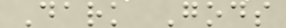Dark Gods
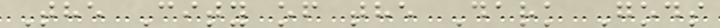The City of the Dark Gods
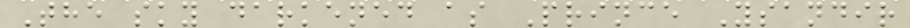The sky darkened as Prince Ysandir
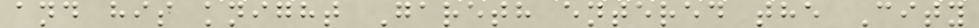and his knight Gareth entered the City
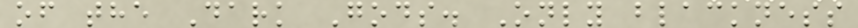of the Dark Gods. Only blackness
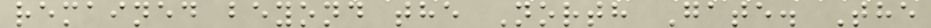remained beyond the North Gate. The
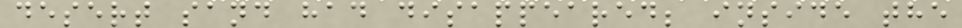desert sand had disappeared; inside the
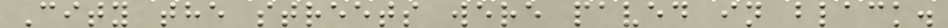City the streets were paved in black.
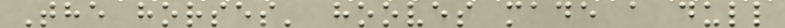The horses' hooves made a dull
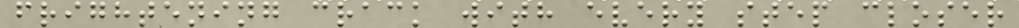frightening crack with every step closer
